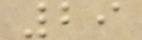29
